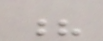?
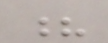?
